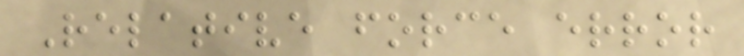Relative force error
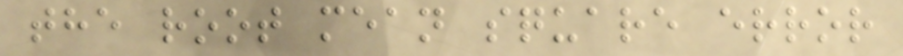the root mean square error
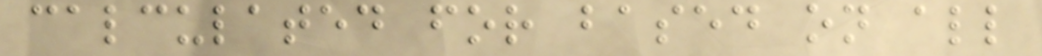calculated for based on all
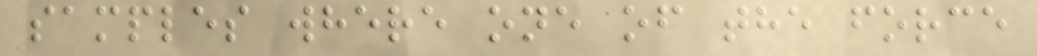samples where one of the force
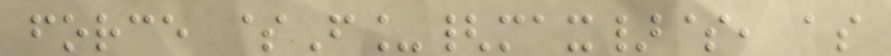force $F_{max}$, as
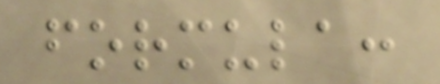formula:
